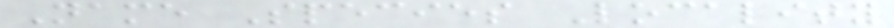Name Species Locality
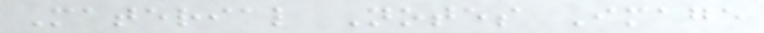Material Notes Image
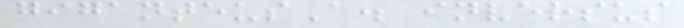giganteusA. inversus
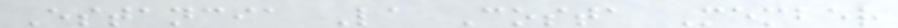Estancia La Costa Member
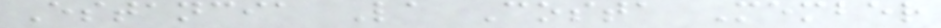Estancia La Costa Member
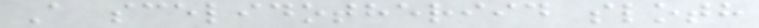A scelidotheriid sloth
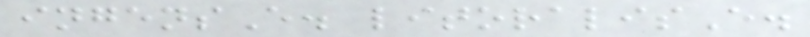ingensE. litoralisE.
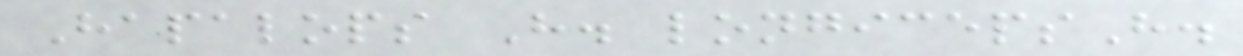Hapalops H. longicepsH.
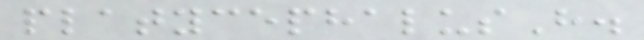platycephalusH.
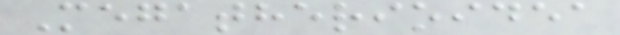Megatherioidea
